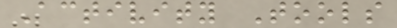Activity Tools
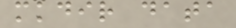mkdir data
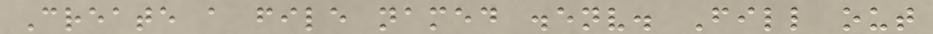Create a file named .env. Fill out
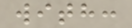with:
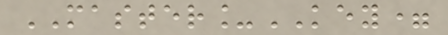MASTER_KEY=
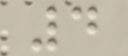4
